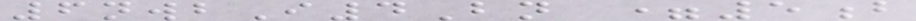6nwbI4Bn =5b
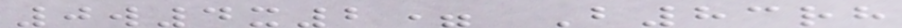0w4x2= B83rh
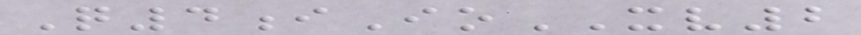Q4iIoXV2
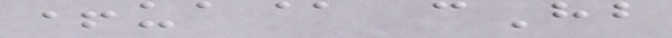+ua@ cHb
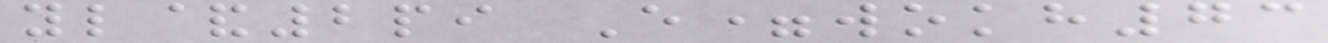yl&2pi E=wokh73
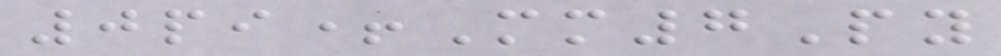0pi+Mm7Py
